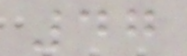47
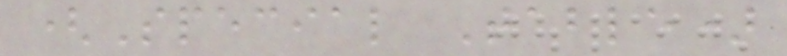(Special Table)
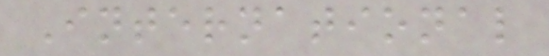International
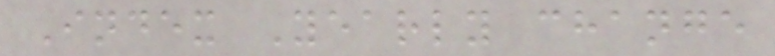Index Yearly change
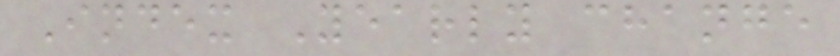Index Yearly change
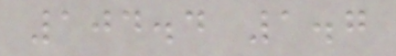104.4 1.7
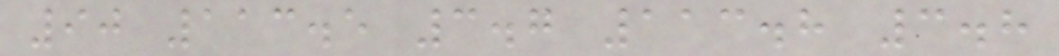90 113.5 3.7 113.8 3.8
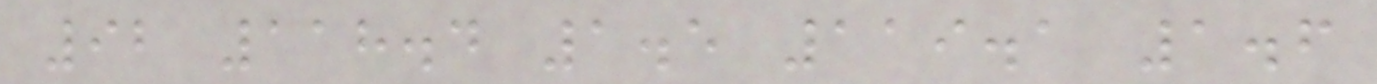92 118.4 1.5 119.1 1.6
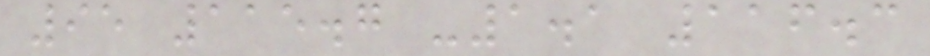95 115.7 -1.1 116.3
